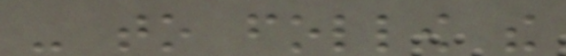- to follow the
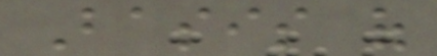Basis of
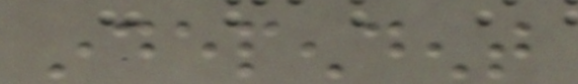independent
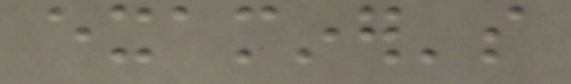examiner's
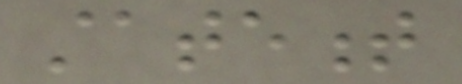statement
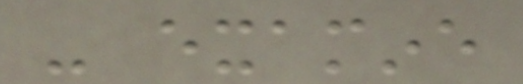- examine
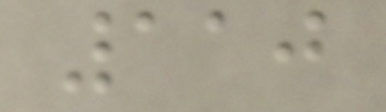110
